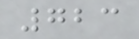723
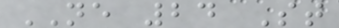NE 24 St
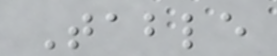Table
